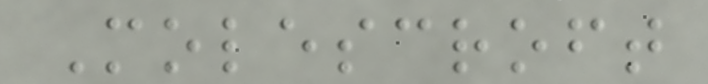Molescroft
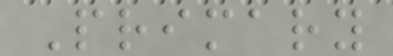Primary
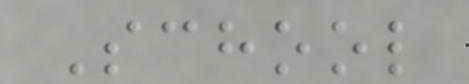School
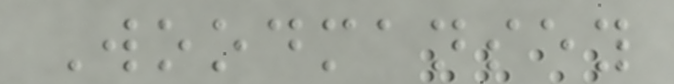Woodmansey
